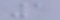1
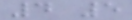4 5
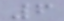6
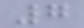7
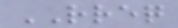RREQ
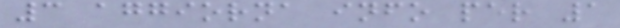3 aggiorna info per 1
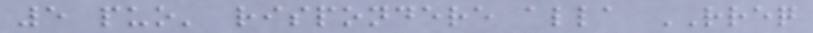5 puo' rispondere alla RREQ
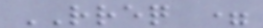RREQ =
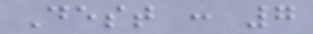Dest : 7
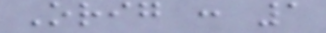Orig : 1
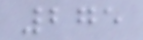275
